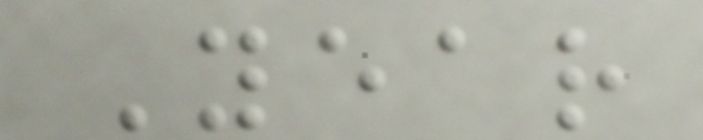Year
